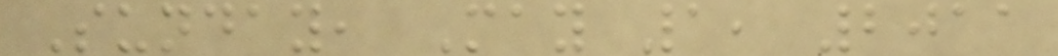Sunday, May 1, 2011
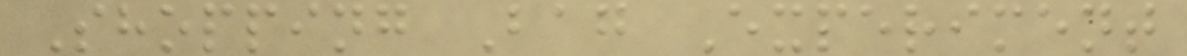Shopping Bag Experiment
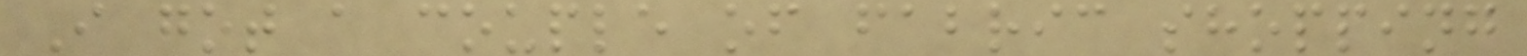I got a couple of fabric shopping
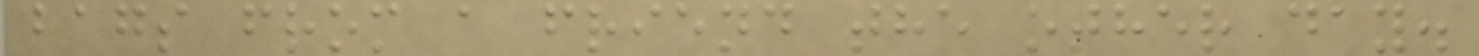bags from a friend the other day.
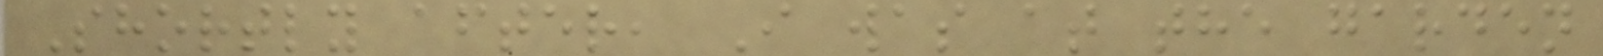Shortly after, I was at the garden
